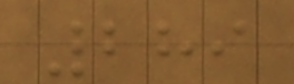289
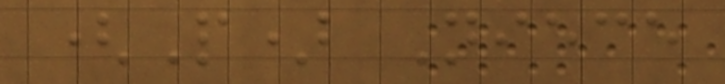(P) Niece
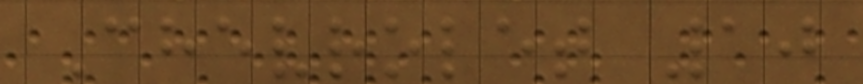Chevrolet 10
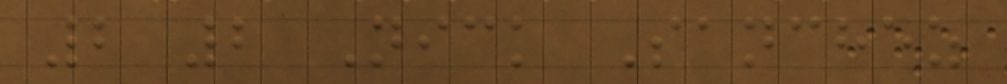2 2 Nick Sanchez
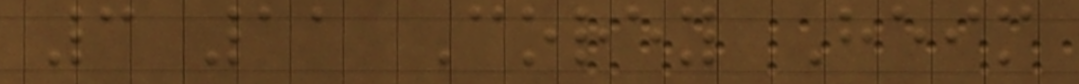3 11 Corey Heim
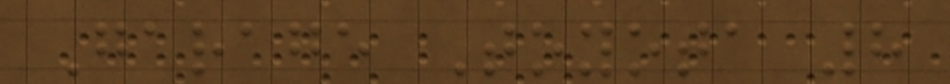Garage Toyota 8
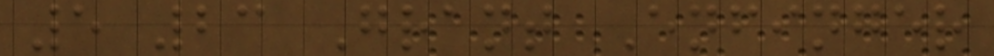5 23 Grant Enfinger
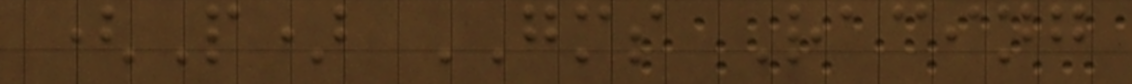(P) GMS Racing
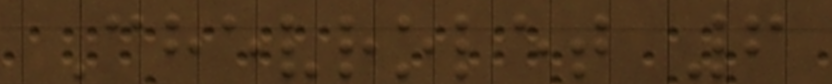Chevrolet 6
